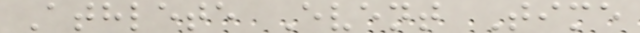Athlete Event Time
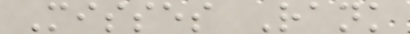Misses Rank
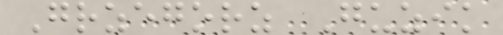Grzegorz Guzik
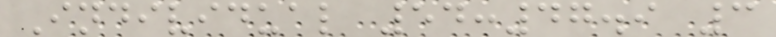Individual 54:47.9 3
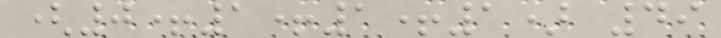(0+1+1+1) 49
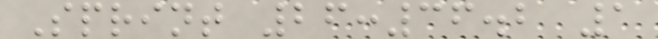Sprint 26:36.2 1
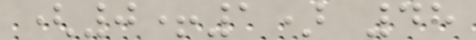(0+1) 48
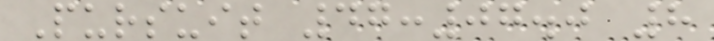Pursuit 47:07.0 8
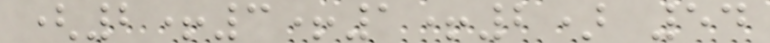(2+3+1+2) 54
